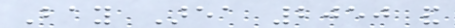Bay Area 2050 and
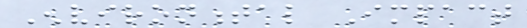Environmental Impact
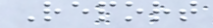Report
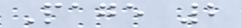Page 2
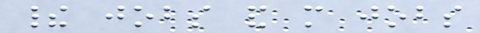their jobs and more jobs
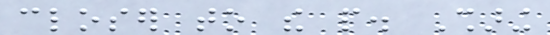closer to the people. Sharing
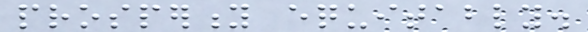prosperity equitably.
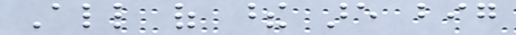All of these are big
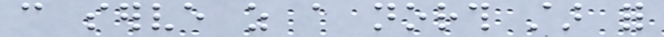can serve as a north star for
